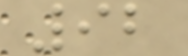92
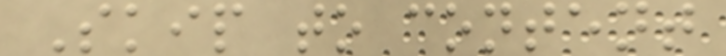Skip to content
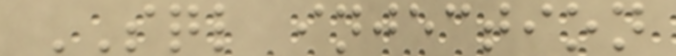SQL injection
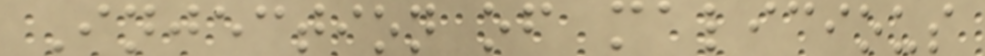Injection of malicious
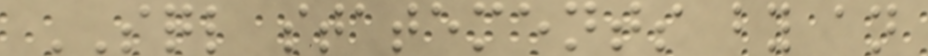SQL statements by an
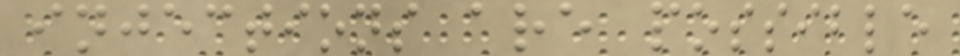injections are possible
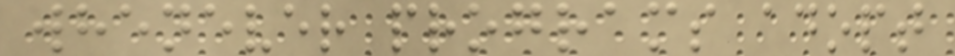whenever programs adopt
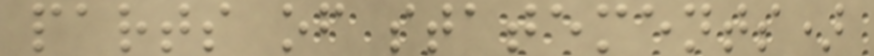parts of statements)
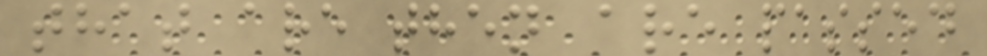that are then are passed
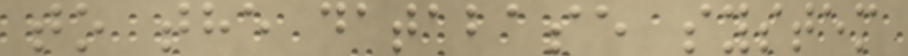to the database system
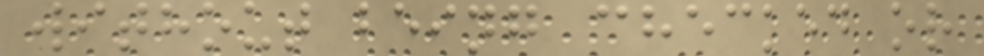without being checked or
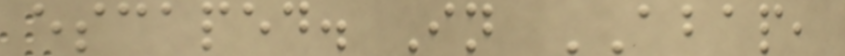escaped. In ABAP,
